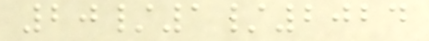20/1/2024
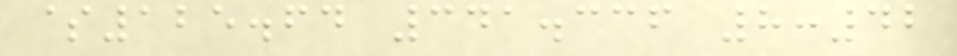$125.64 341.336 8:42
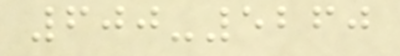600-5260
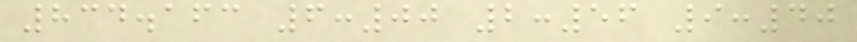834.163 6:00 2:56 9:40
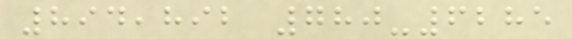894,892 780-6285
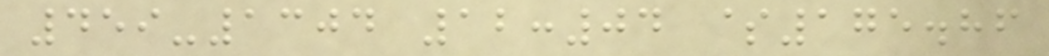459-1304 12:04 $175.86
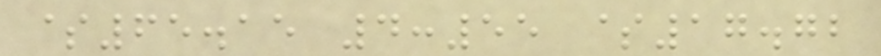$65.15 4:55 $17.72
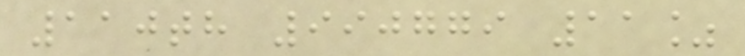110th 990779 11%
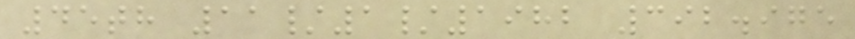45th 11/1/1982 392.975
